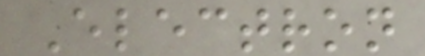Electron
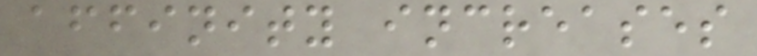affinity increases
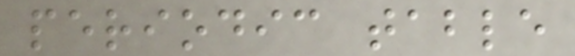periodic table
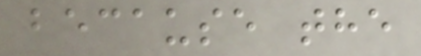because the
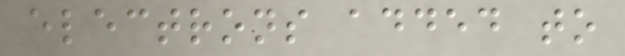electrons added to
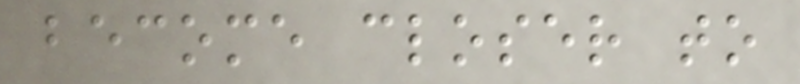become closer to
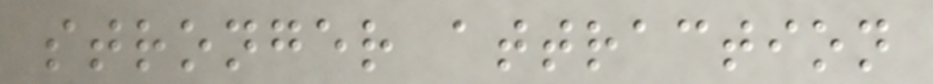stronger attraction
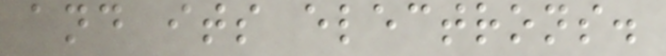and its electrons.
